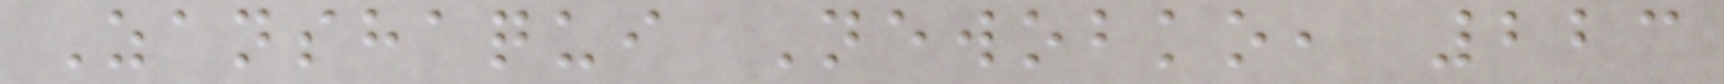Zanshaqui Newobko, 223
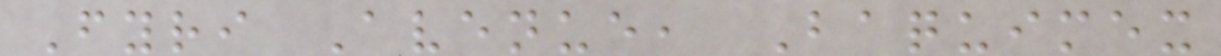Fyri Avenue, Baquimex
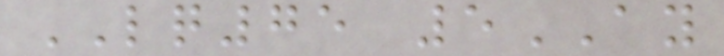LQ75 5AY
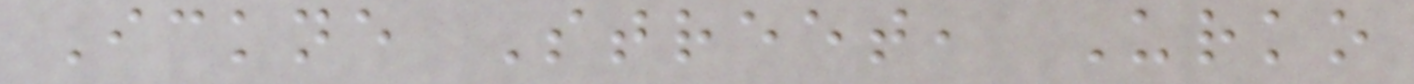Ickne Street, Urko
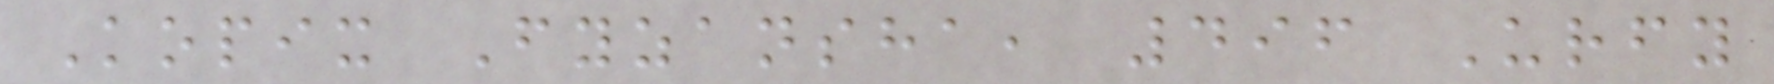Kopix Fyzansha, 496 Urfy
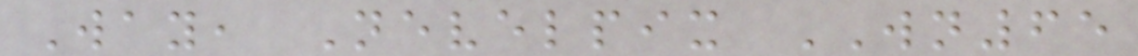Way, Nevelpix WN65
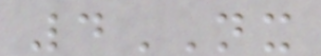4NX
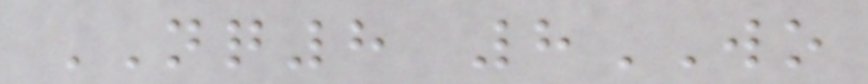NQ8 8WO
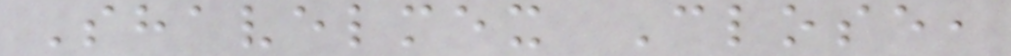Shavelmex Close,
